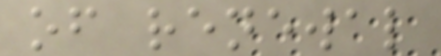of renewal
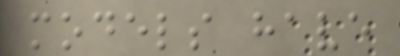models have
